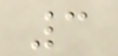3
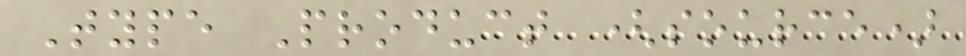Type Product (source)
